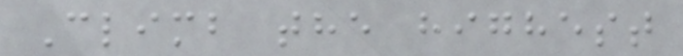Climb the highest
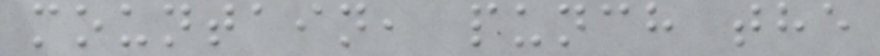mountain, punch the
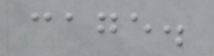cage.
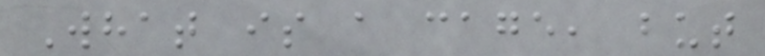What is a cage, but
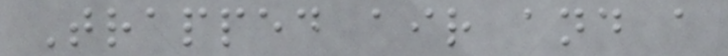Trapped air and a
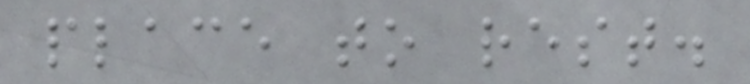place to rest.
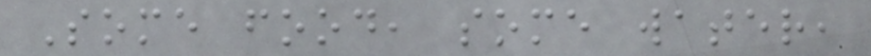Some food, some water,
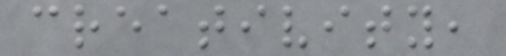creativity,
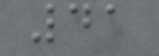41
